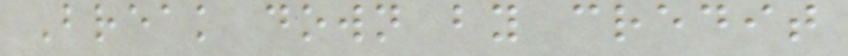Break down by credit
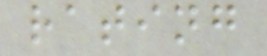rating
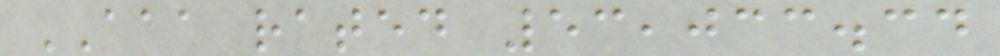AAA rated 53,033.34
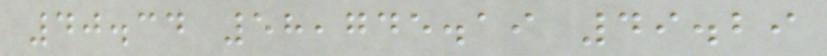40.34 58,745.19 49.29
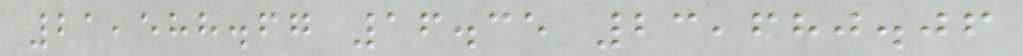21,588.67 16.35 23,680.06
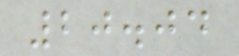20.04
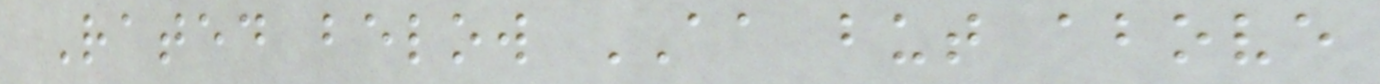Rated below AA but above
